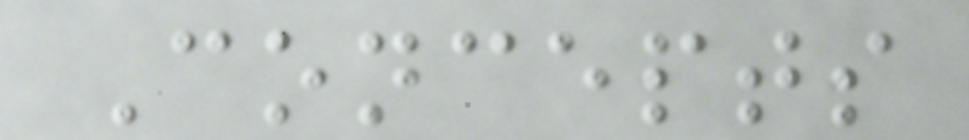Concepts
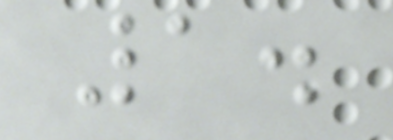1.
